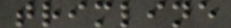trimline
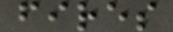fires
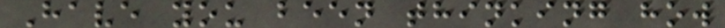Have you been thinking how
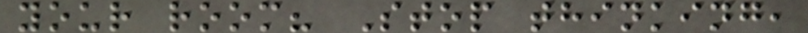your room? Stop thinking,
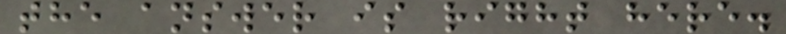the answer is right here.
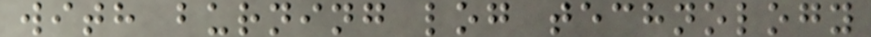with burning log technology
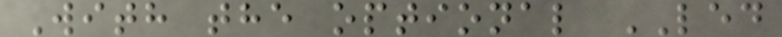With the optional LED
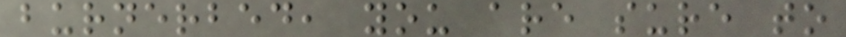burnerbed, you are sure to
